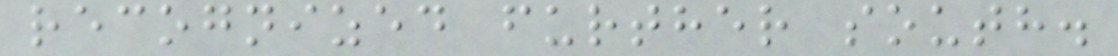recognized further south.
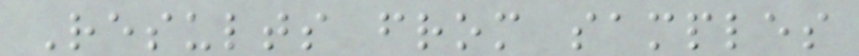Results from samples
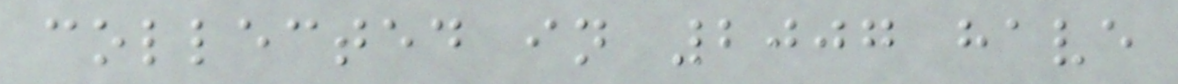collected in 2007 have
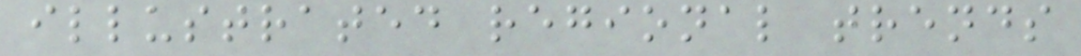illustrated regional trends
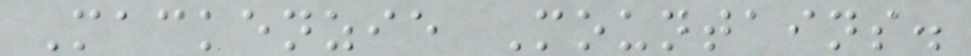Mackenzie Mountains.
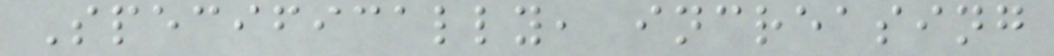Specifically, increasing
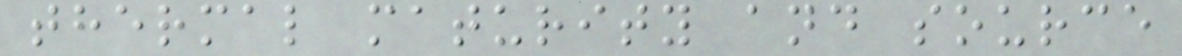thermal maturity and source
